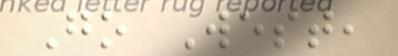Go West,
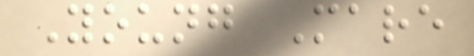Young Mare
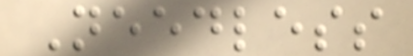Needless
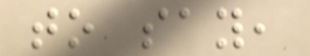to say,
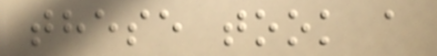these took a
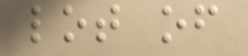lot of
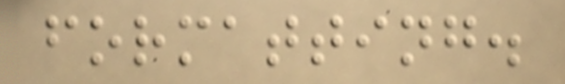formatting.
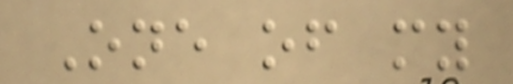One of my
